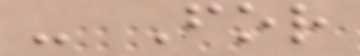- For
